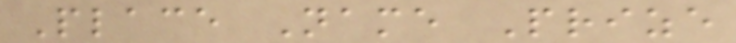Place Name Prize
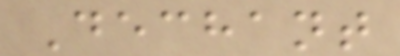Dechant
